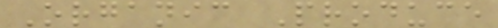Organic Produce
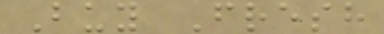Buy Fresh
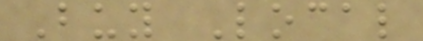Buy Local
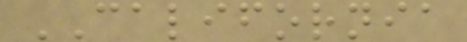CALIFORNIA
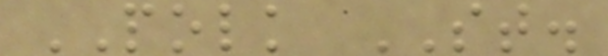POLK ST.
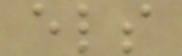els
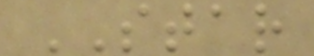STAR
